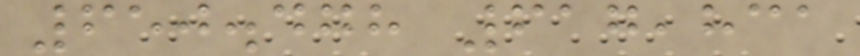650.478 617,831
